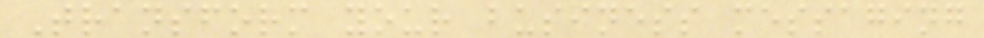Transform your business messaging
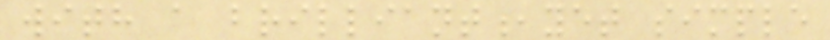with a brilliant,yet simple
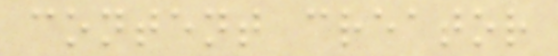content creator
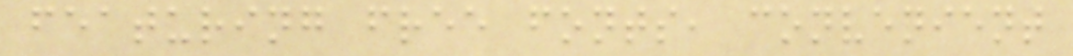featuring free fonts, convenient
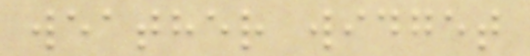weather widget
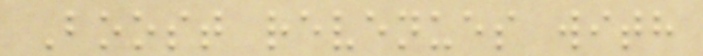Boost revenues with
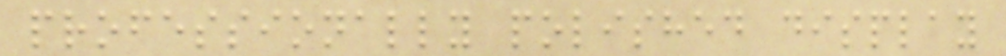professionally polished display
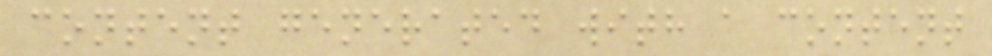content generated with a content
